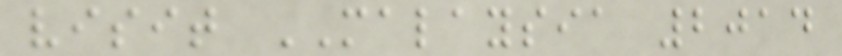visit MALAYSIA 2014
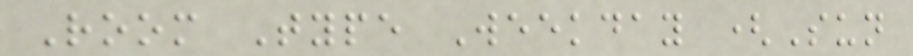Room Type Weekday (Sun
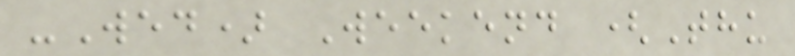-Wed) Weekend (Thu
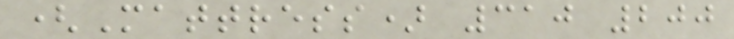(Mattress) 310 200
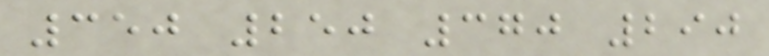350 250 370 290
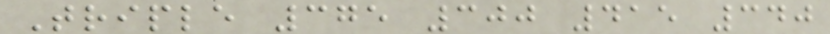Triple 375 300 415 340
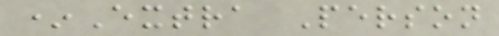*Extra Person
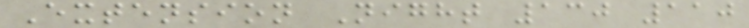Extension Night 130 110
